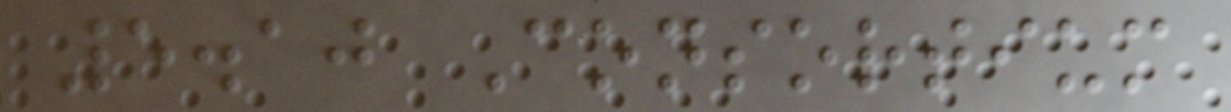5.10 Consortium
